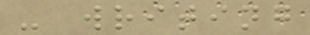- writing
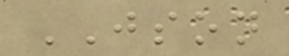JSON
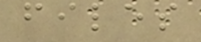files
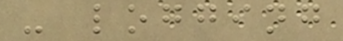- logging
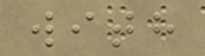with
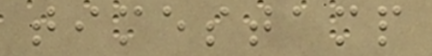timestamp
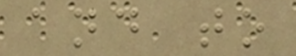and to
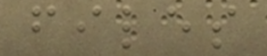files
